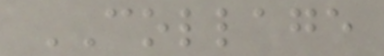COLLAGE
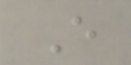E
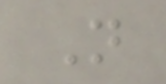N
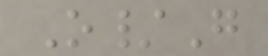O/G
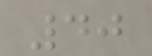40
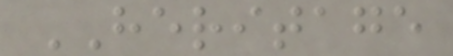HERITAGE
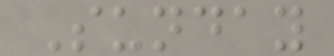Sunday
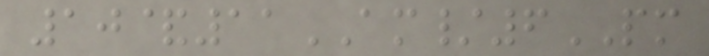10&11AM/6PM
